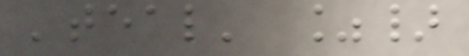'teal' %}
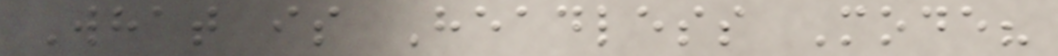What is Headless Mode?
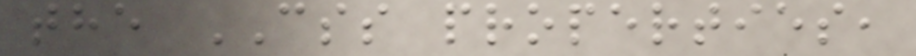the CSS properties,
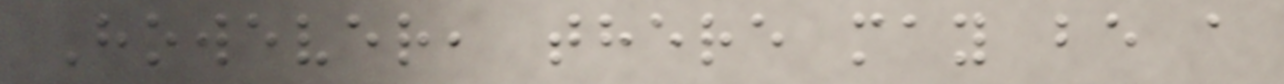However, there may be a
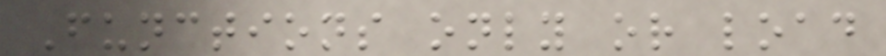Functions only or load
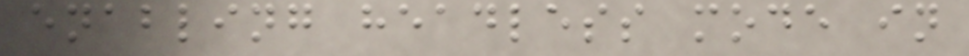enabling headless mode in
